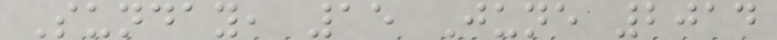Sunday, 15 June 2014
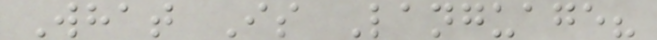What Is Language?
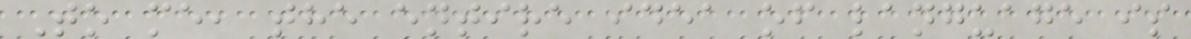To me, the entire idea of language is
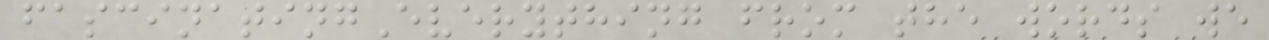fascinatingEverything from the words we
